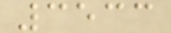3533
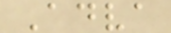Adva
